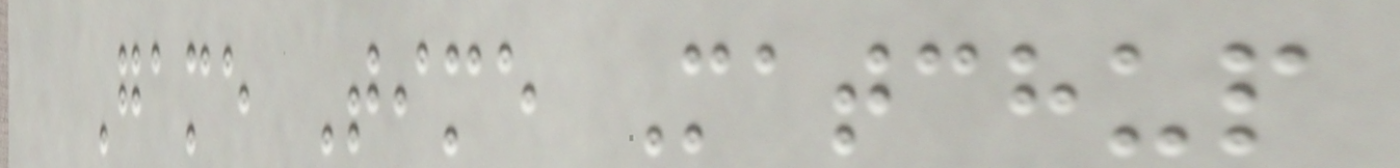Game Time Matchup
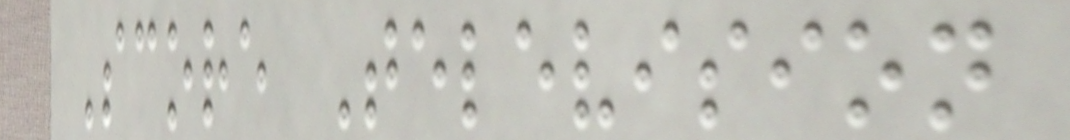Score Television
